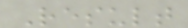Result
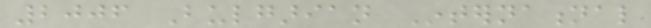2006 Bulgarian International
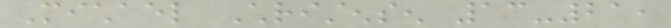Michael Christensen 13-21,
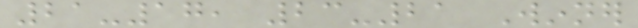21-17, 23-21 Winner
